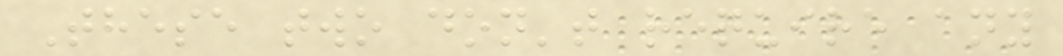These two don't require any
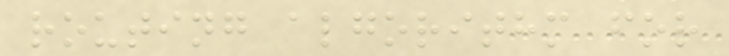routing algorithm for
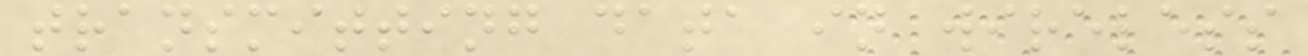transmitting data in wireless
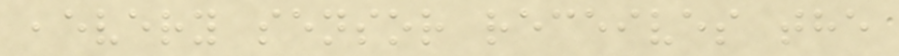,every sensor receives the
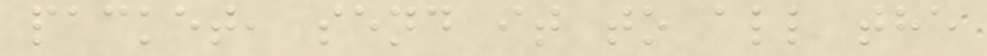packet, send it to all the
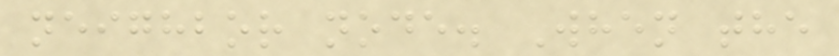neighbor node. When the
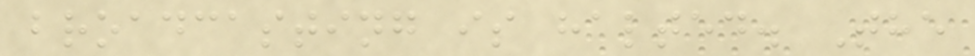broadcasting is halted. The
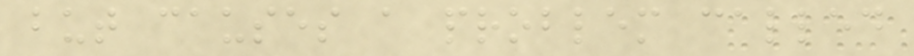but causes a problem called
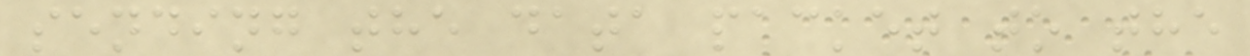sending the data packet to the
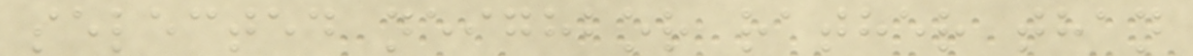selected neighbor rather than
